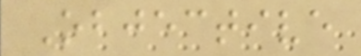Objective
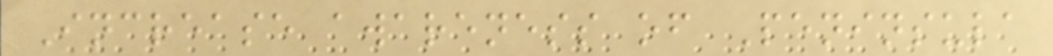Increase awareness of Peninsula
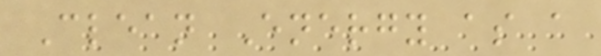Clean Energy as a
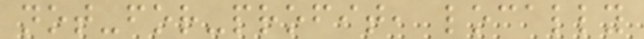not-for-profit, locally
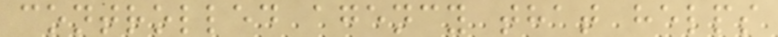controlled agency that helps
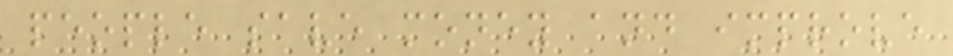people save money and improve
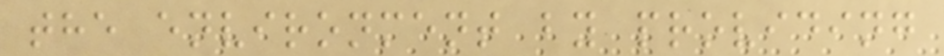the environment by providing
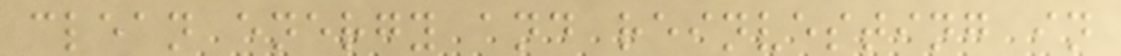clean energy and reinvesting in
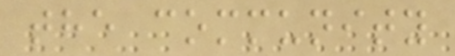the community
